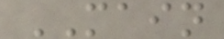MAIN
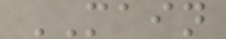MAIN
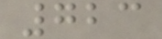723
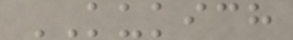KUKICH
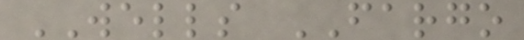WELLS FARGO
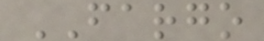FARGO
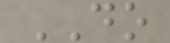DO
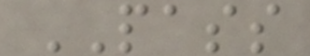PASS
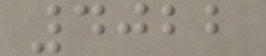4022
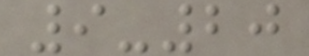9-20
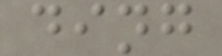ding
